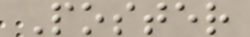Poster
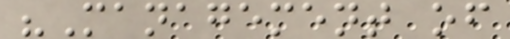"Management of
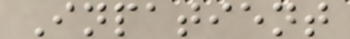Inpatient
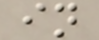in
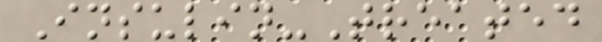Insulin-Treated
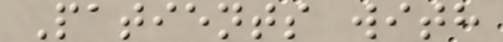Patients with
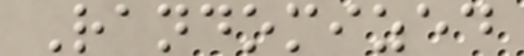Randomized
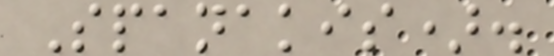Spanakis).
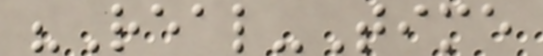"Real-Time
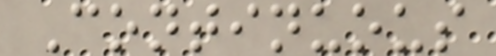Continuous
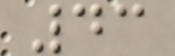43
